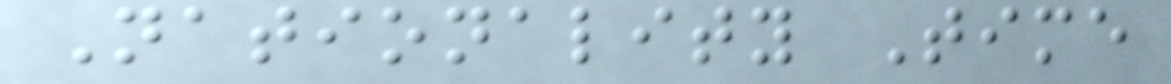Nationality Time
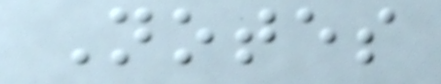Notes
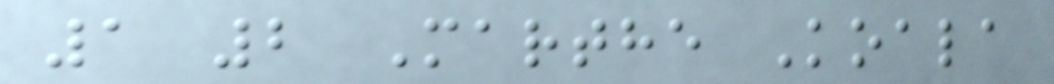1 2 Marthe Koala
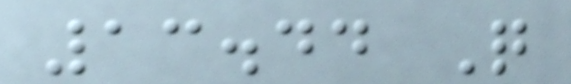13.44 Q
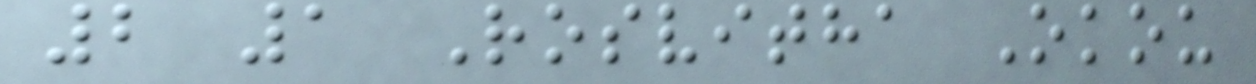2 1 Rosvitha Okou
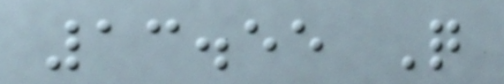13.55 Q
